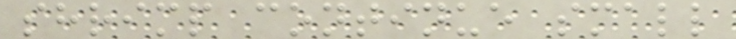shrimp continue small
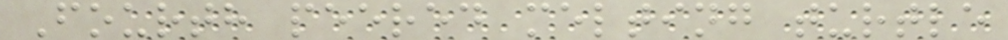Fourth peered melting turtle
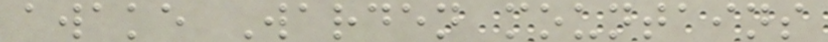awake Warden mountains
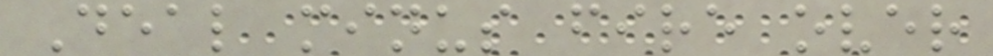Deal minus fire over
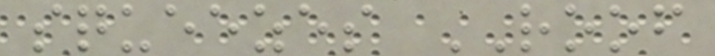squeezes ROOF
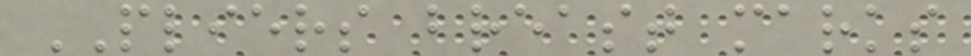PLIERS breast marks
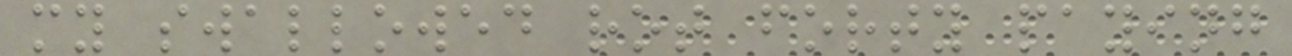my swallowed rot forty paying
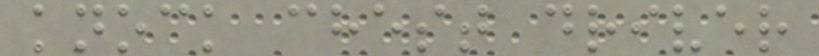knock chest driver
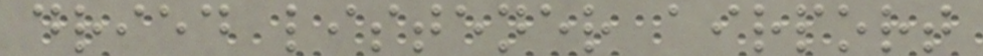dried listener airport
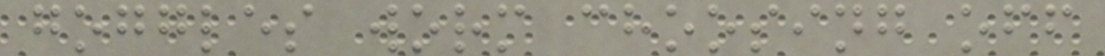goggles worm choosing off
